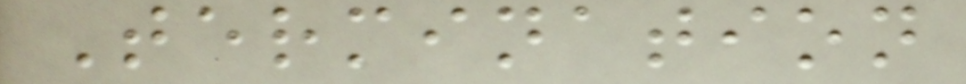Termination
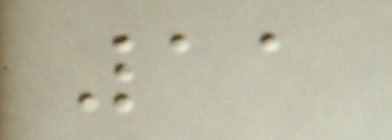11
